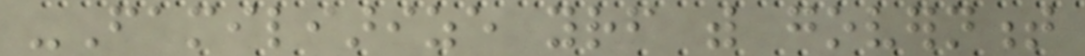-Familiarize yourself with government
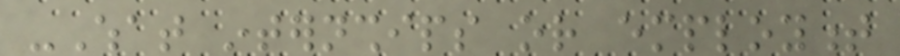-What internships or employment
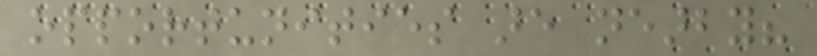opportunities are nearby?
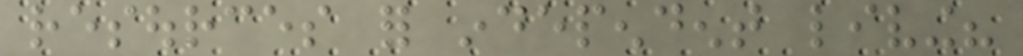resources for independent living?
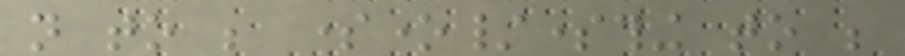not to be someone/something to be
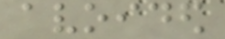avoided
